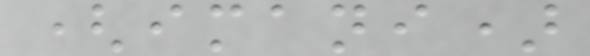(imani)
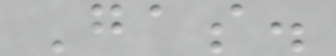Gas.
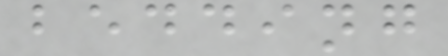bedding
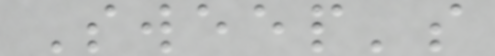Sweep's
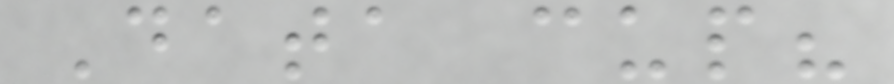Data cup?
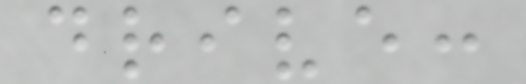drive:
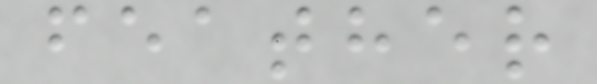feather
